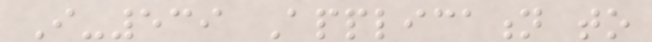I-539 Application to
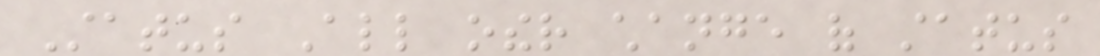Status All other change of status
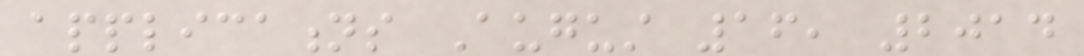applications August 16, 2014
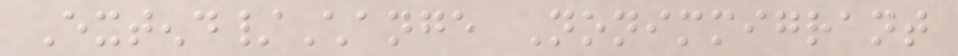Extend/Change Nonimmigrant
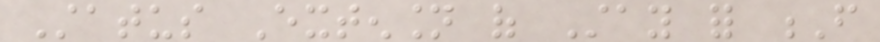Status Extension of Stay for F
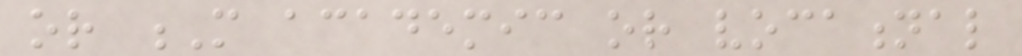or M academic or vocational
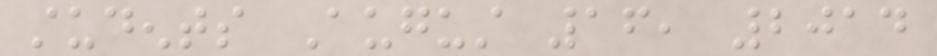students August 16, 2014
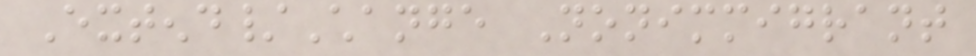Extend/Change Nonimmigrant
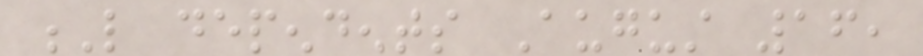L dependents August 16,
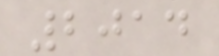2014
